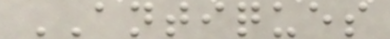ANTIQUES
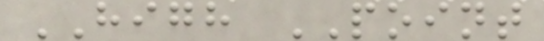HIGH POINT
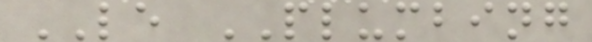LE PLUMBING
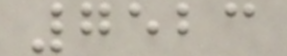7523
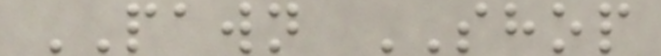PAWN SHOP
